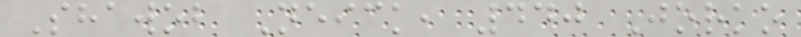Shawob Neick, 440 Jorko
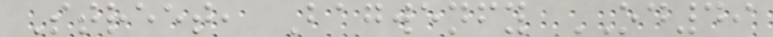Street, Bagwenfy OD49
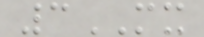3MX
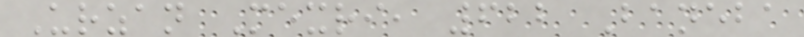Urzan Mexri, 622 Baneba
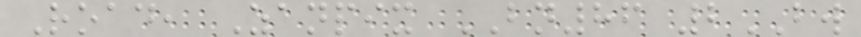Road, Zanpix BN86 2BW
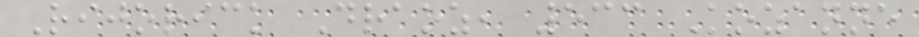Rijorick Draoz, 533 Kozanne
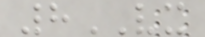8VX
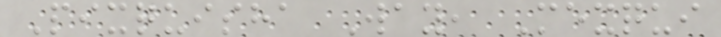Pixquisha Way, Mexqui
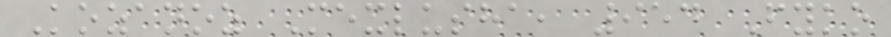Kozanoz Mexlusha, 954 Fyko
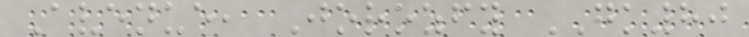Avenue, Jorozfy GK80
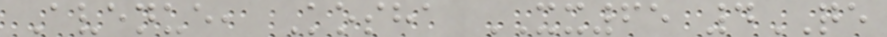Avenue, Kosha XX65 4QE
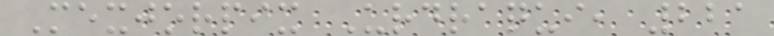Mexjorpix Urdraqui, 221
